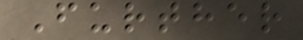Further
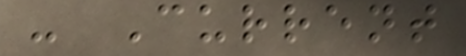- Current
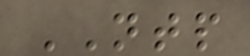NTP
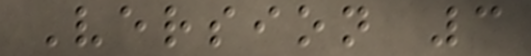Version 3
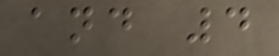and 4
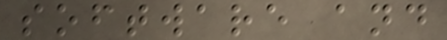software and
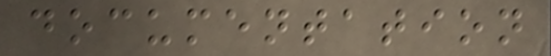documentation
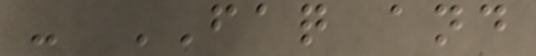- FAQ and
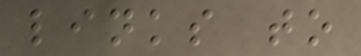links to
